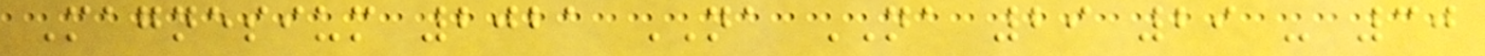Magnesium 2021 NA NA 29 29 - 30
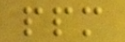ppm
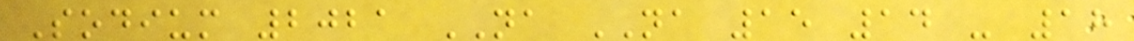Sodium 2021 NA NA 15 14 - 18
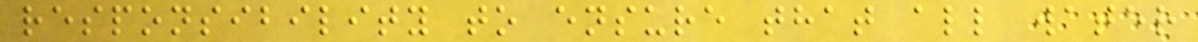responsibility to ensure that all water
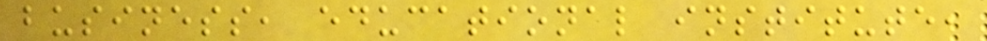business, educational institute,
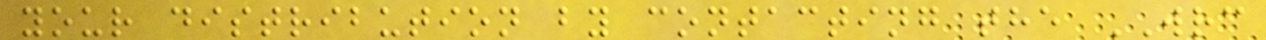your distribution by contacting the WRC
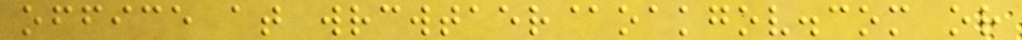office at wrcwtaer@oakgov.com or
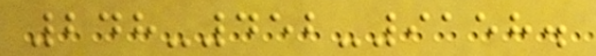248-452-9158.
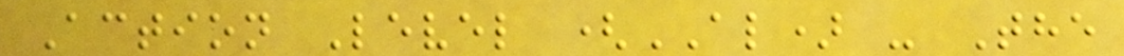Action Level (AL) - The
